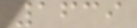1639
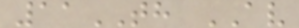11TH AV
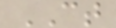CT
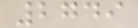2749
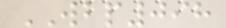WBP098
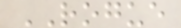ROGUE
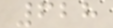628
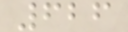626
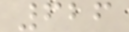626
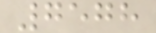7578
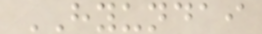HYUNDAI
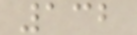132
